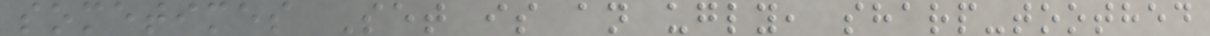sometimes Set is an ugly, sharp-toothed
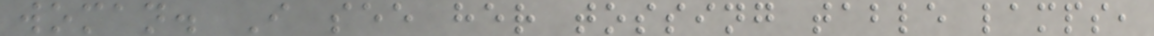woman. I see her tossing table lamps,
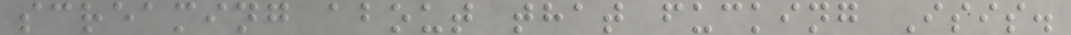screaming about that fucking Isis.
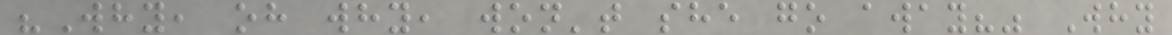"Why, oh why, won't she go away?" Why
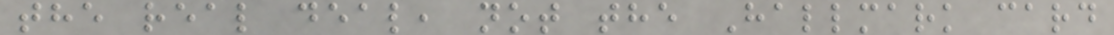the real deal, not the Hallmark card
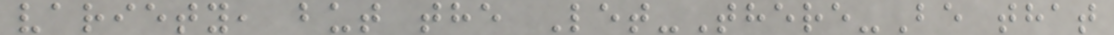variety, but the Let-There-Be that
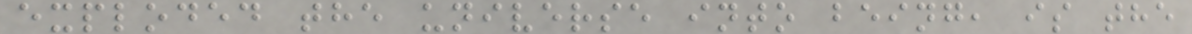exploded the universe into being, is the
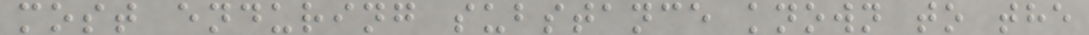most enduring substance known to the
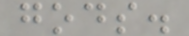gods.
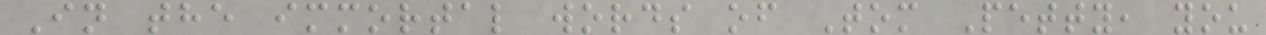In the immortal words of Tom Petty, you
